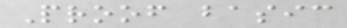Proof basic
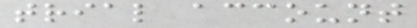trial account
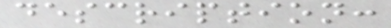description:
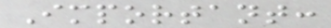Important:
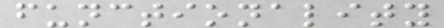functionality
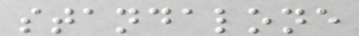standalone
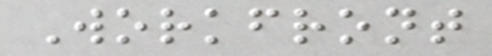Workfront
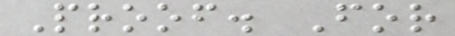Proof. For
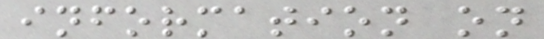information on
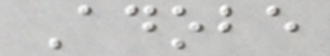Adobe
